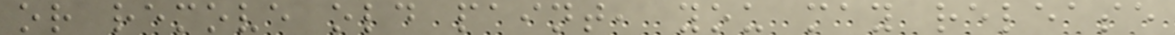or remove old paint, you may release
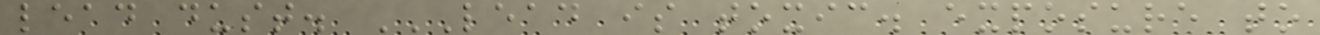lead dust. LEAD IS TOXIC. EXPOSURE TO
